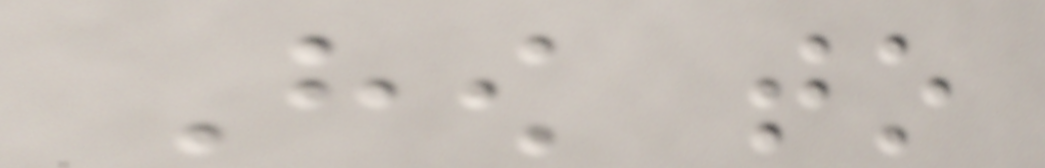How to
